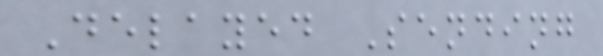Delayed Sending
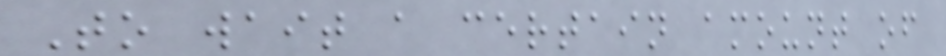To wait a certain amount of
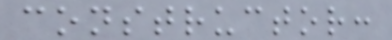constructor:
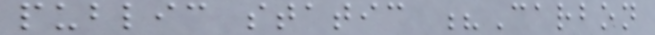public static ?Carbon
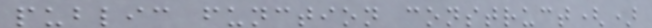public function construct()
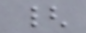{
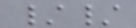//
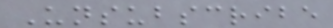Unsubscribe
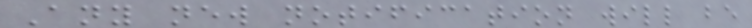Any new notification will be
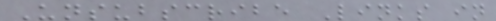Unsubscribe Links in
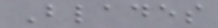Blades
